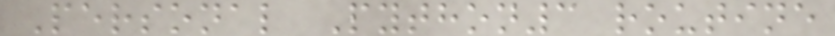Personal Python3 routine
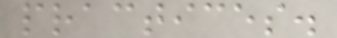practices.
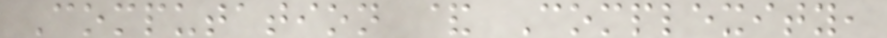Computation & Complexity,
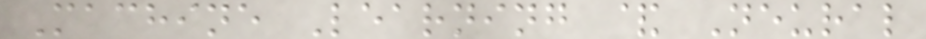Machine Learning & Neural
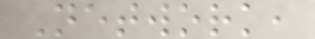Network,
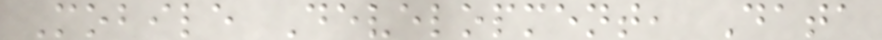Mobile Development, Data
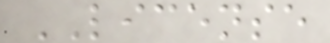LICENSE
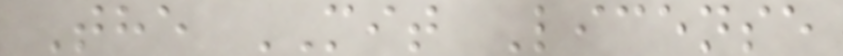The MIT License
